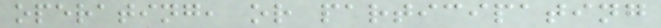operating, or participating
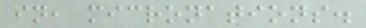in, micronations.
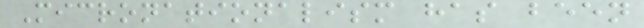Micronationalism has been
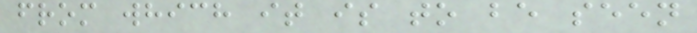from which it is to be seen
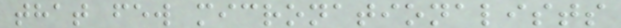that few micronationalists
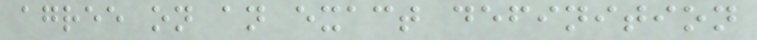agree on an exact definition
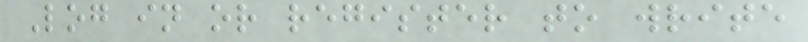Log in or register to write
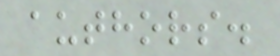authors.
